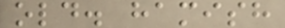old. hamish
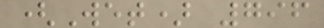(Wet) 796
